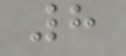8
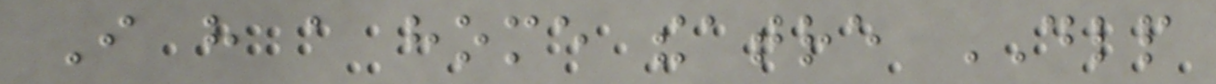I have a home theatre DLP
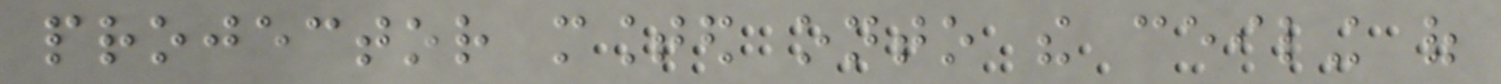projector mounted onto the ceiling of
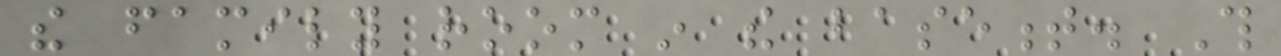the family room in the basement. This
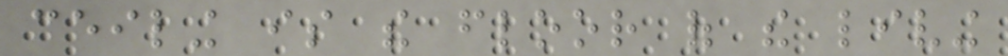ceiling is the floor of the living
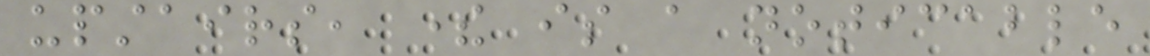upstairs, there is a noticable
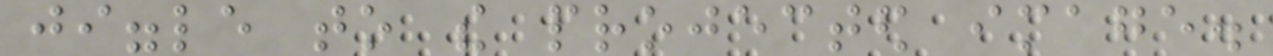jiggle to the projected image.
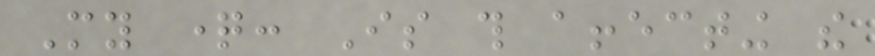My question: Is this affecting the
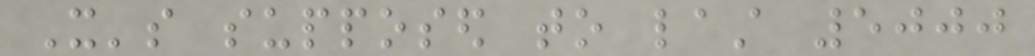It's supposed to last 5000
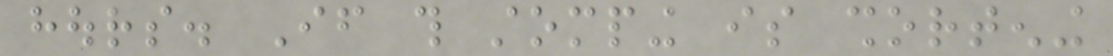hours. If this stomping is shortening
